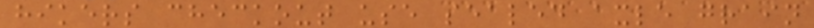hikers checkout use sealed axle grain
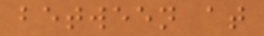between at
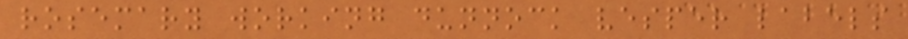rosemary working dunnock vesper labels
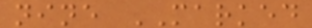nine MARKED
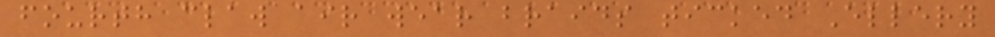fourth claw air wear braids ticked Ellery
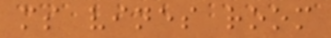ms vines room
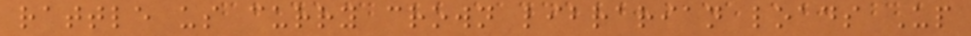rattle us curry crown librarian loads Up
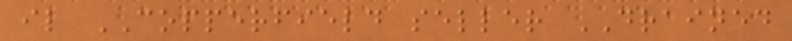il COPPERFIELD seller DRAINED
